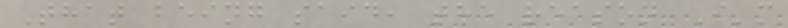That being said, the reason I'm
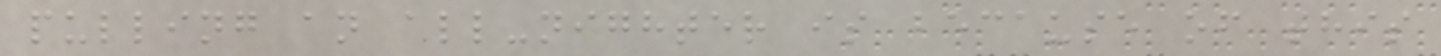pulling an all-nighter is because of this
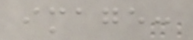image:
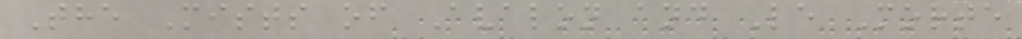The Mists of Avalon and Le Morte
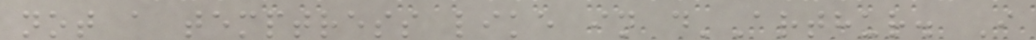not a temptress like in d'Arthur. I
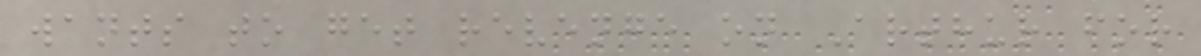wants to get revenge on Arthur for
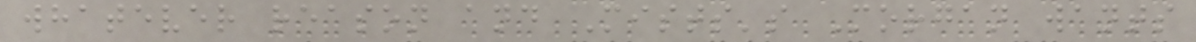whatever reason and Mists's Morgan wants
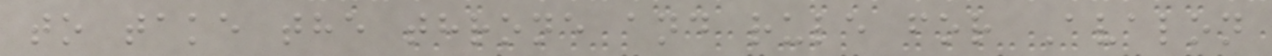to take the throne and rule for Avalon
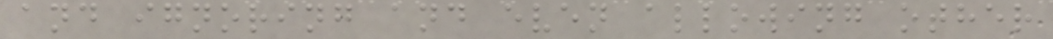and ignoring and even allowing other
